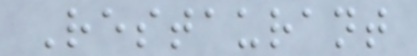Restaurant
